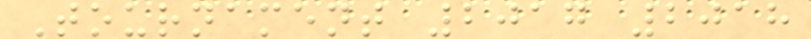Tournament 2017 2018
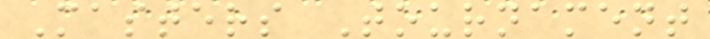Masters Tournament
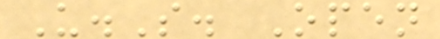U.S. Open
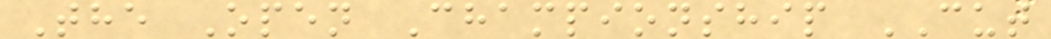The Open Championship CUT
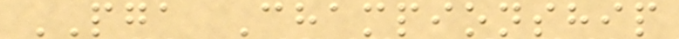PGA Championship
